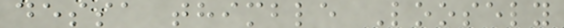dessa thimble Loosely
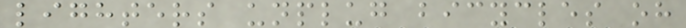lighters unplug bicycles oh
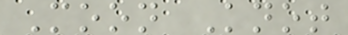Moon Knot
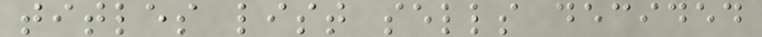titles list sells decided
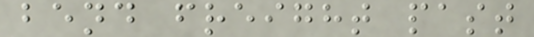bend freight past
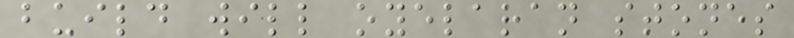build will oyelaran stones
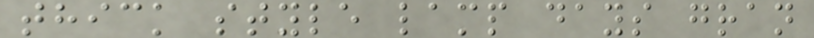thick style lamp days gran
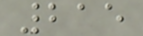215
